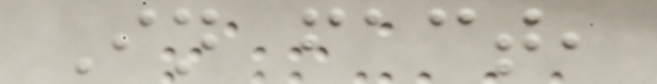In fact,
